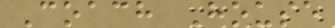Coach House
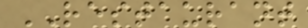RESTAURANT
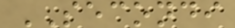SECONDI
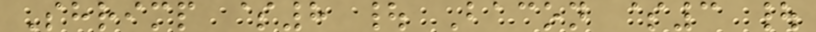Shrimp $8 | Bacon $3 |
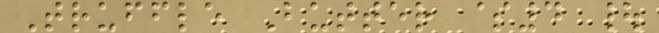Truffle Butter $4 |
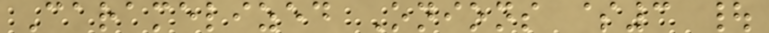Caramelized Onions $3 |
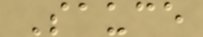Sauce
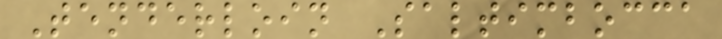Tenderloin Saltimbocca
